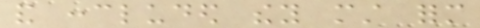and concluded they must form
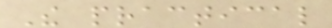The practical
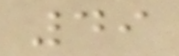49
